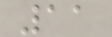11
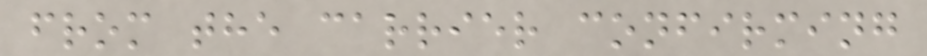from the carrier confirming
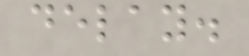delay.
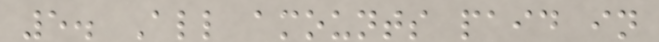5. All amounts paid in
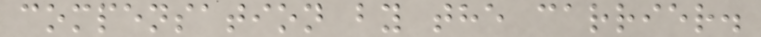compensation by the carrier.
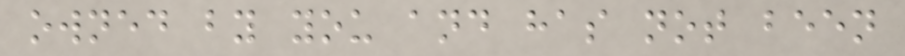owned by you and has not been
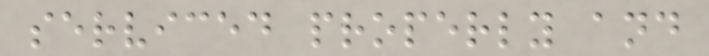serviced properly and
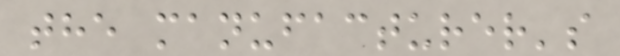the manufacturer's
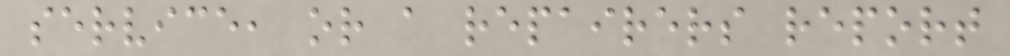service, or a repairers report
